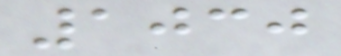1030
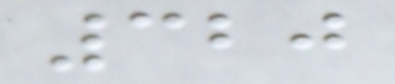320
